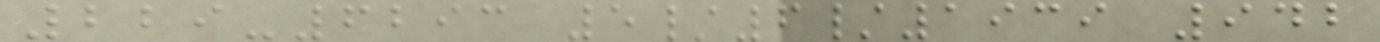229-6293 5/6/1939 942
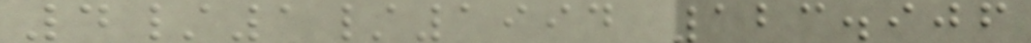4/1/1994 123.906
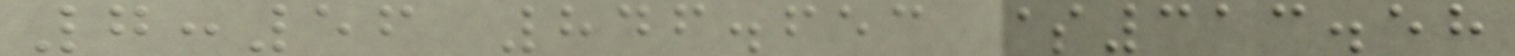7:56 846.653 $313.58
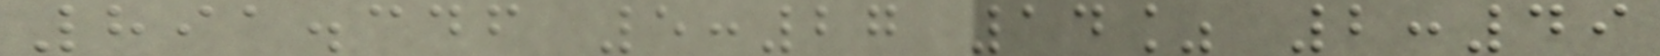891.346 5:27 14% 2:49
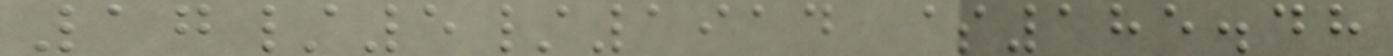17/5/1914 $185.48
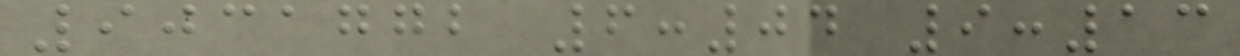9031772 6:04 9:13
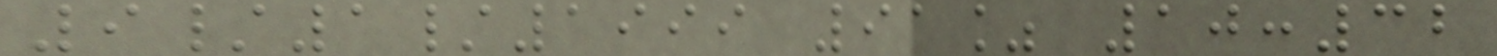9/1/1999 91% 10:32
